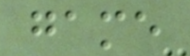game
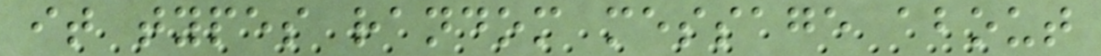it types random message about
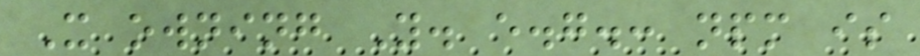X owning Y. e.g.: npm is
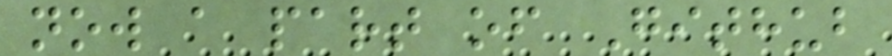now a part of Github
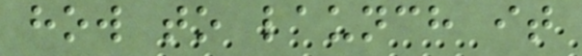how to launch it
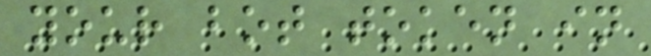your bot token in
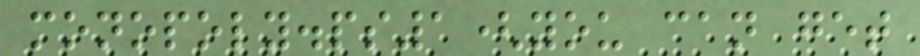monopoly.ps1(you can get
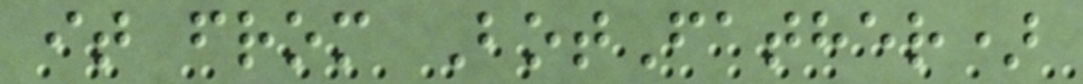it from BotFather)
